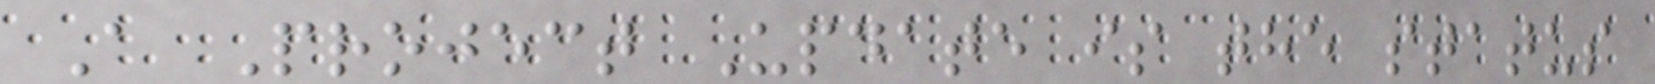A Project Update is the status
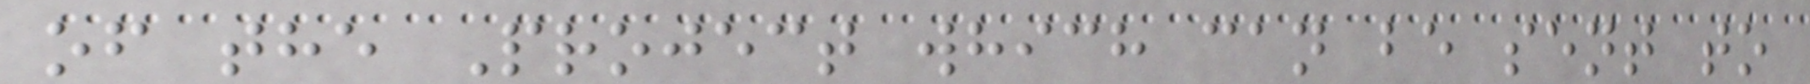of the Project which can be sent to
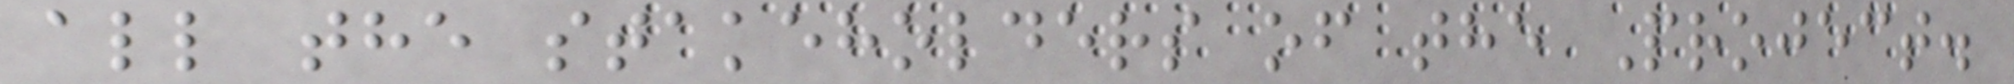all the stakeholders of the Project.
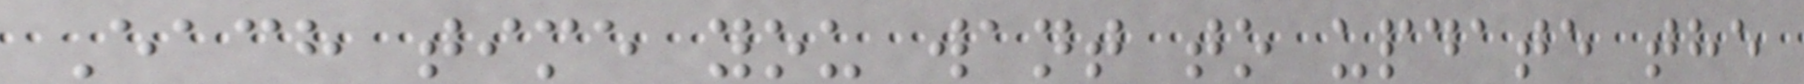Each time you want to update the
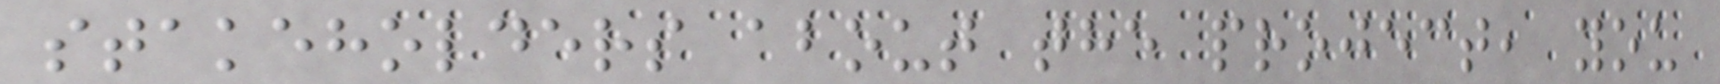stakeholders about the project, you
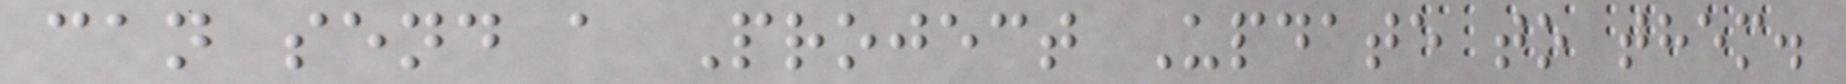can send a Project Update to them.
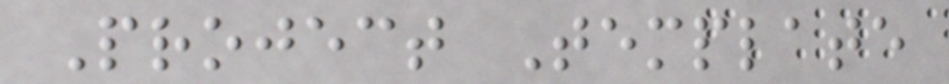Project Template
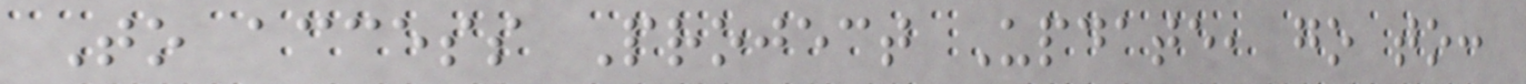To access Project Update, go to:
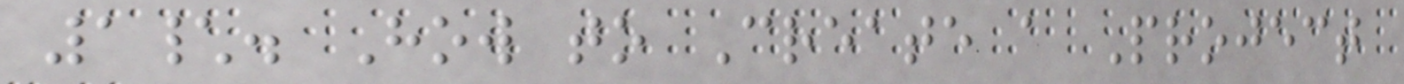1\. How to Create a Project
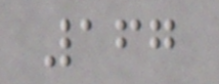167
